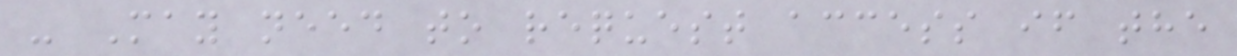- May need to request access if the
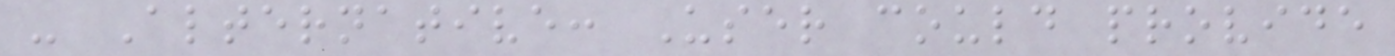- Alternative: User could provide
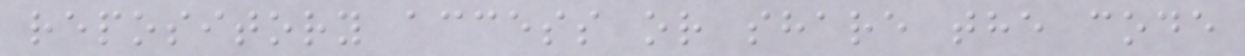repository access or share the code
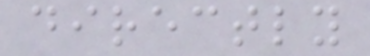directly
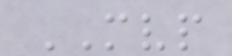MVP
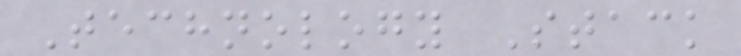Technology Stack
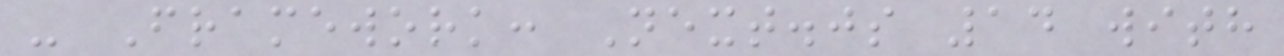- Framework: Next.js 14 with
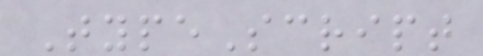TypeScript
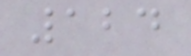124
